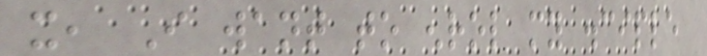it, I want to enrol my disciple
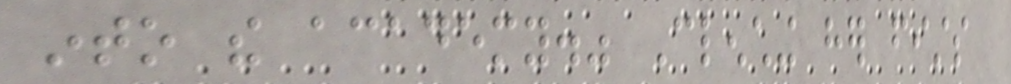into the academy." Clenching her fists
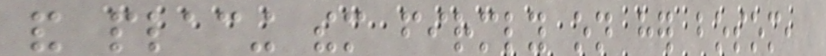and placing them firmly on her bosom,
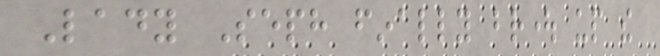Lady Seph finally brought up the
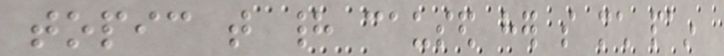topic that had caused her so much pain
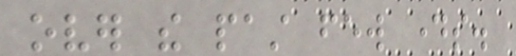over the past few days.
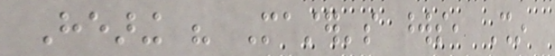Hearing his Master's words, Shin
